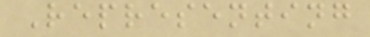Representing
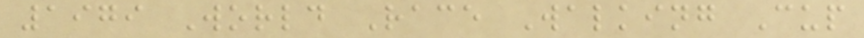1979 World Race Walking Cup
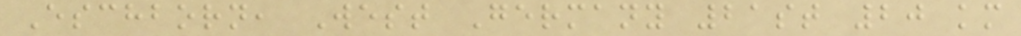Eschborn, West Germany 21st 20 km
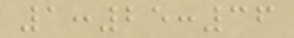1:25:36
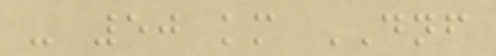- 50 km DNF
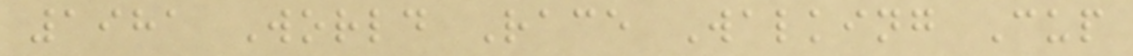1981 World Race Walking Cup
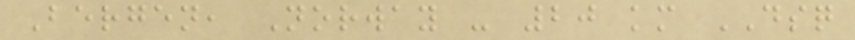Bergen, Norway - 20 km DSQ
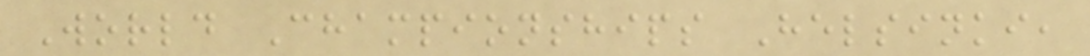World Championships Helsinki,
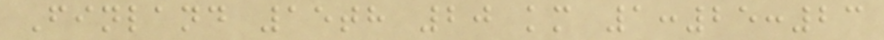Finland 15th 20 km 1:25:23
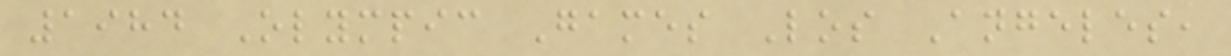1984 Olympic Games Los Angeles,
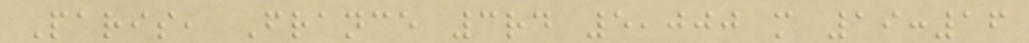Paris, France 3rd 5,000 m 19:16
